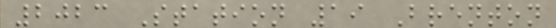2023 Station 19 Brenton
